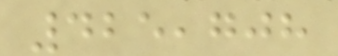425,708
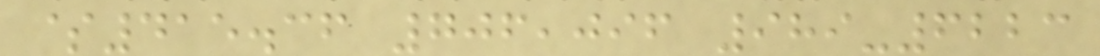$415.36 706,096 989-6223
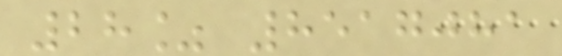28% 8517081
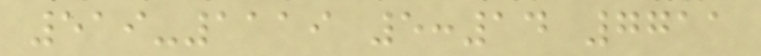519-1119 5:14 7711
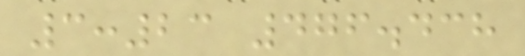3:23 476.438
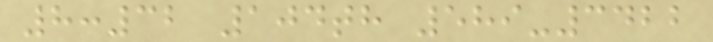8:32 104th 589-3422
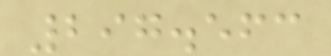297.563
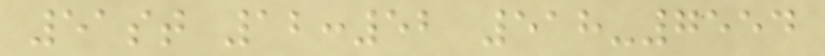51st 12:52 518-7554
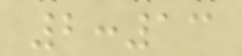2:13
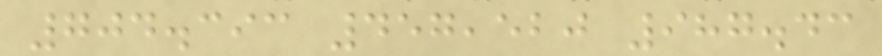704.393 457,520 987.43
